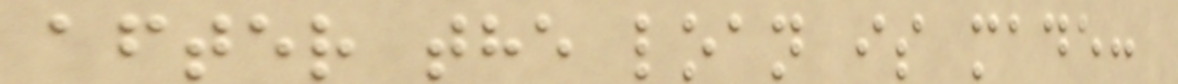after the loan is made:
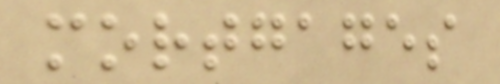mortgages
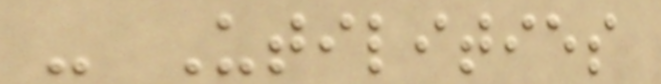- Utilities
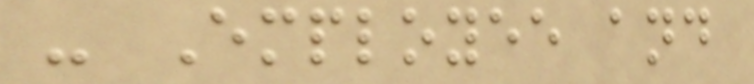- Employee and
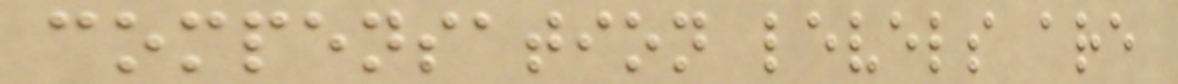compensation levels are
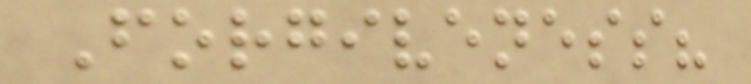Forgiveness?
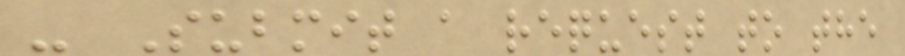- Submit a request to the
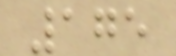175
